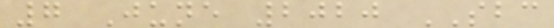7 June 2020 SBC
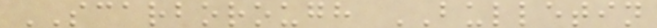SCARBOROUGH BULLETIN
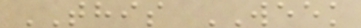THIS WEEK
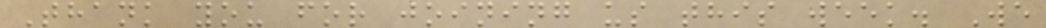Thank you for joining us this week. We
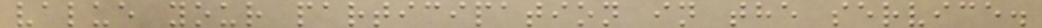value your participation in the service.
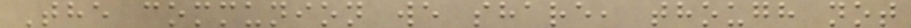The communion we share, though not
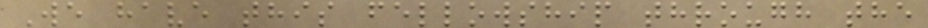We have this fellowship through the
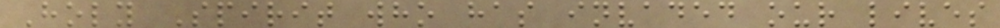Holy Spirit who has invaded our lives
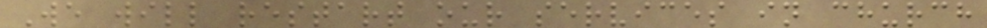We will restart our services in church
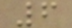6
